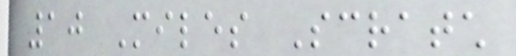10 Miles Scratch
